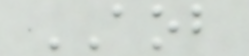AOB
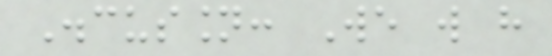Discussion: We will have
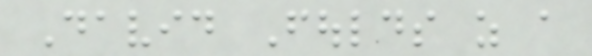David Foulds as a
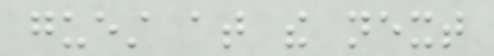guest at the next
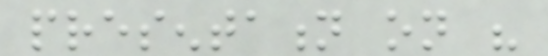presentation on his
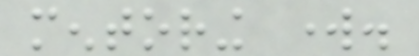mentoring work.
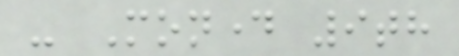- Monday 9th
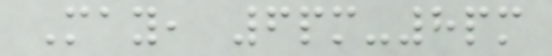May, 6pm-8pm
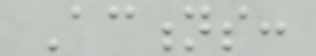Actions:
